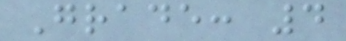Grade: 4
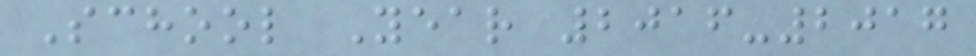School Year 2016-2017
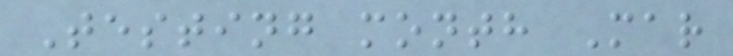Testing month Mar
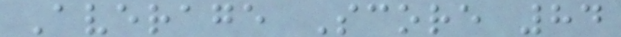Average Score 84
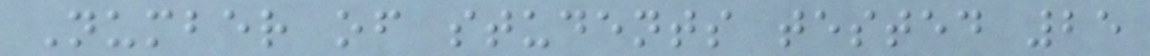Number of students tested 25
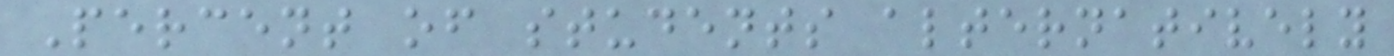Percent of students alternatively
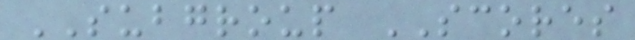SUBGROUP SCORES
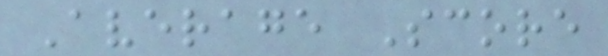Average Score
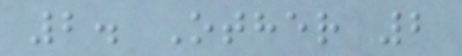2. Other 2
